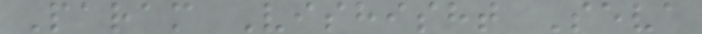Param Vishisht Seva
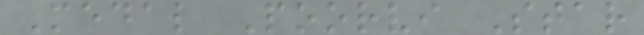Medal Poorvi Star
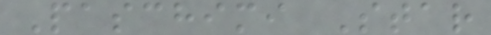Paschimi Star
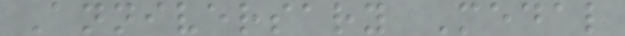Anniversary Medal
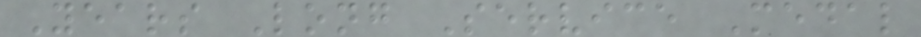Years Long Service Medal
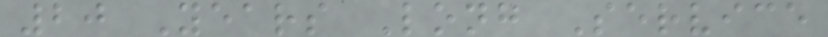20 Years Long Service
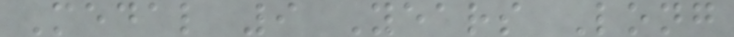Medal 9 Years Long
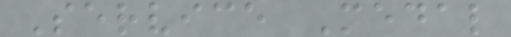Service Medal
